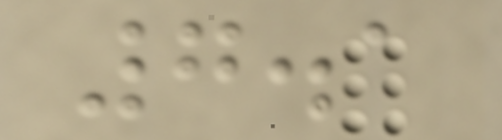7.1
